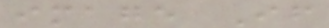image If
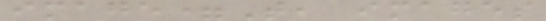image=T, images
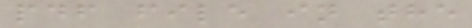pdf file in the
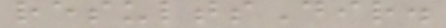resultsDir.
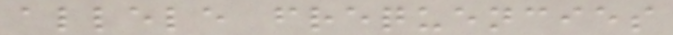allele frequencies
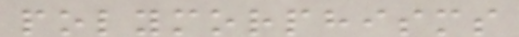polymorphisms
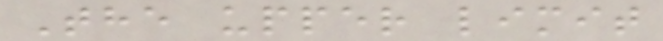The upper limit
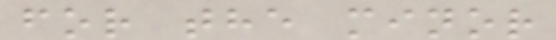for the minor
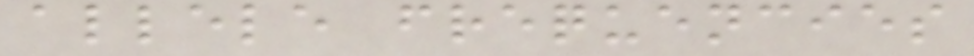allele frequencies
